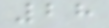28
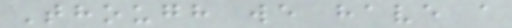Though we have a
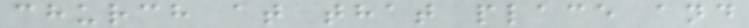church at that place and
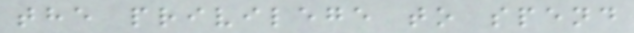the privilege to spend
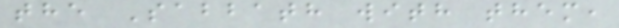the Sabbath with them,
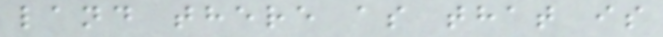land there as that is
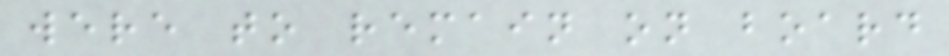were to remain on board
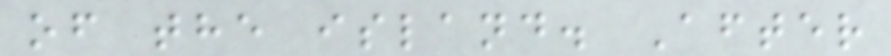of the island. After
